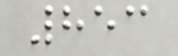853
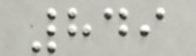849
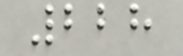228
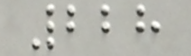228
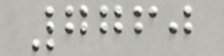7760
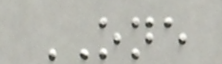ONE
